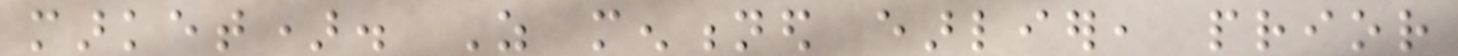market). As mentioned earlier, prior
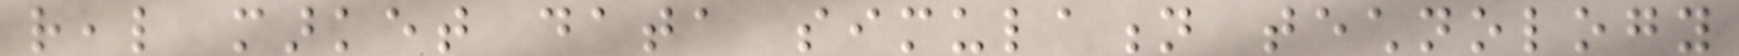real market data simulation technology
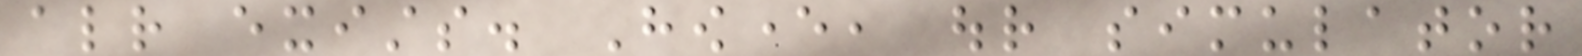already exists. However, our simulator
